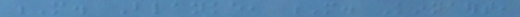M. Blanke, M. Kinnaert,
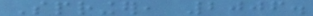Springer, 2006.
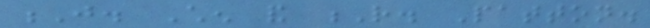J. Chen and R. Patton.
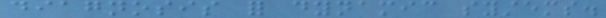diagnosis for dynamic systems.
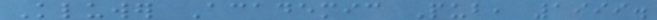Kluwer Academic Pub, 1999.
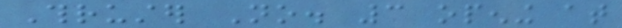Thruster No. 3 opening at
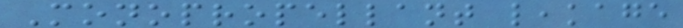Monopropellant leakage
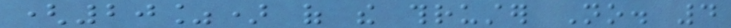(20%) of the thruster No. 4
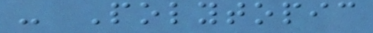- Polytopic
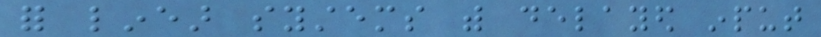for linear systems with delayed input
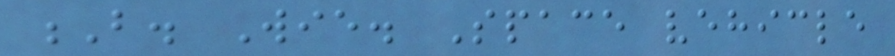B. Wie. Space vehicle
